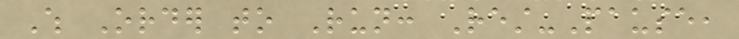Which Order to Run: Rest-Pause,
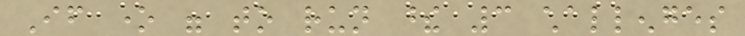If one were to run these 3 challenges
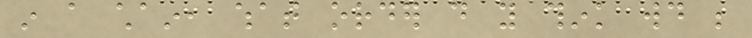in a chain, what order do you think would be
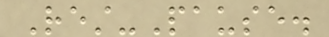Rest-Pause.
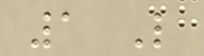1 Like
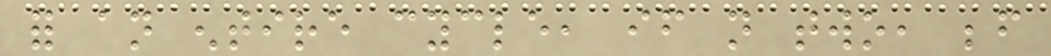for an entire cycle, if not two, before
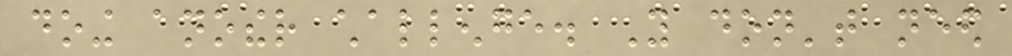doing another challenge. You don't need
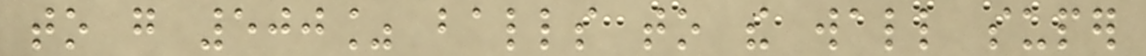to go 500% balls to the wall super
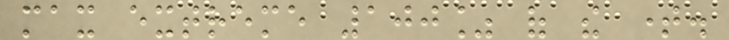max extreme 100% of the time.
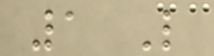1 Like
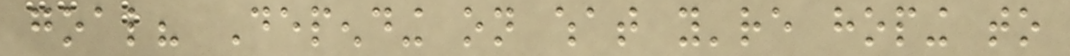goal? Depending on what you're hoping to
